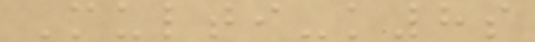Multi-k8s
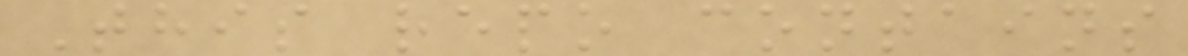This repo contains
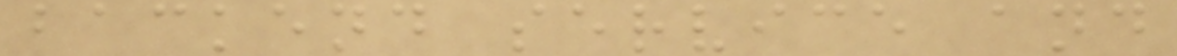backend service and
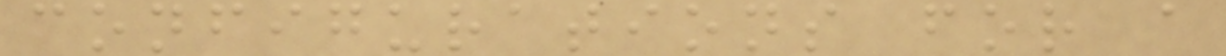configurations for a
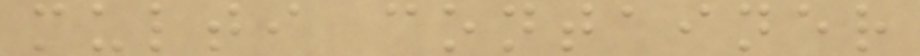multi container
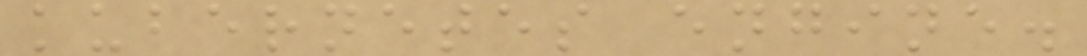kubernetes engine.
